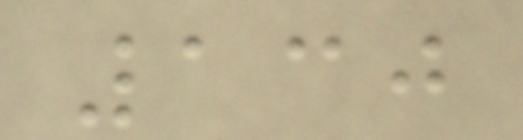130
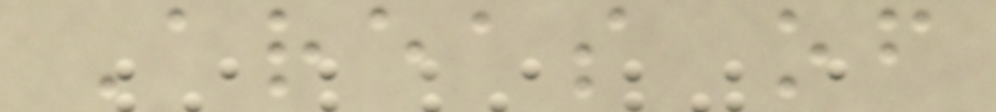Areas of
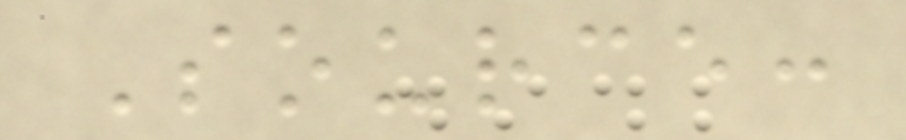Source:
